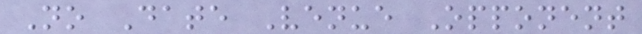No Date Venue Opponent
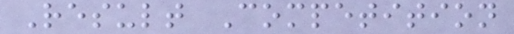Result Competition
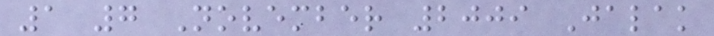1 7 November 2009 Jalak
